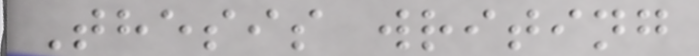Thesis writing
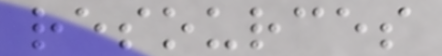resources
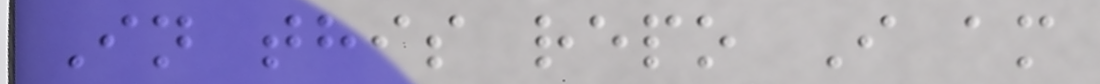In this repo I am
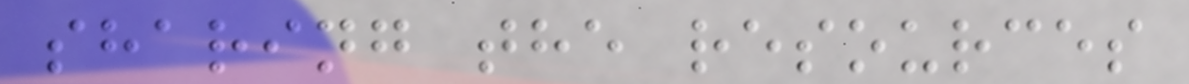sharing the resources
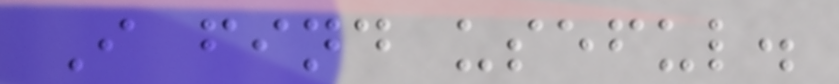I find useful.
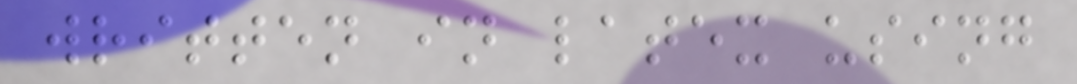written in latex using
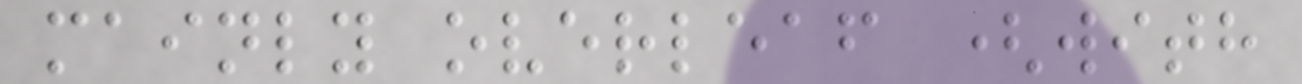mainly overleaf (with
